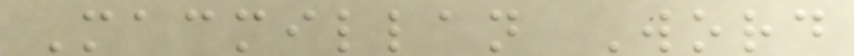Macmillan Word
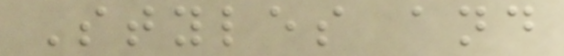Styles and
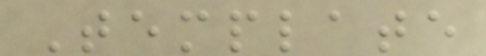Template
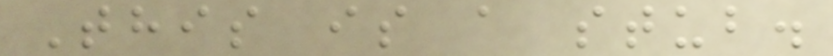This is a stub.
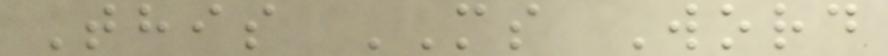This MS Word
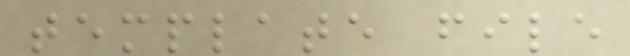template file
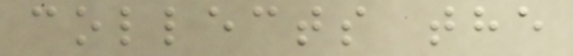collects the
